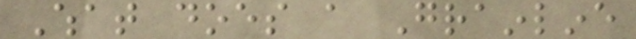What does a Grainline
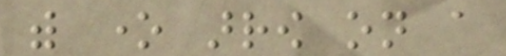with one arrow on a
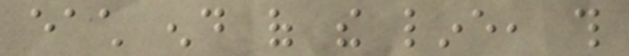each end of the line, this
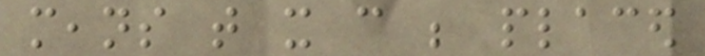means that it can be placed
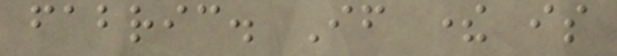fabric. If there is
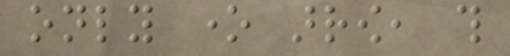only one arrow, this
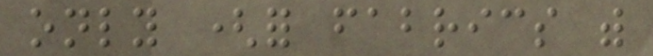only (for fabrics with
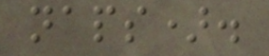naps).
